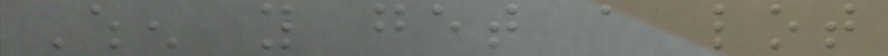When you get a lot
